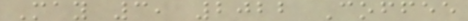May 3, 2022 Coffee
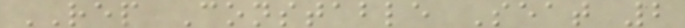REP Constable Seat 2
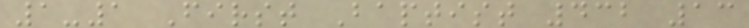1-1 First Baptist 432 13
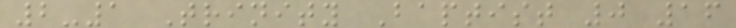2-1 Trinity Baptist 0 16
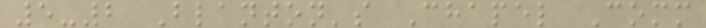5-2 Blanton's Chapel Comm
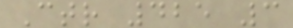Ctr 425 3
